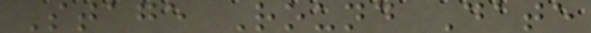Stage Round Date
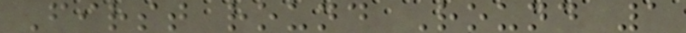First round Round 1
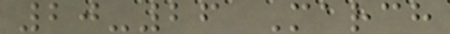20-26 March
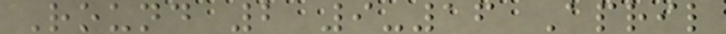Round 2 9-16 April
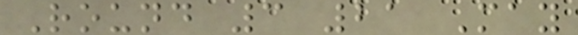Round 3 21 May
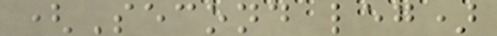(Second leg)
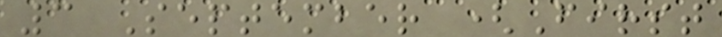3 September (First
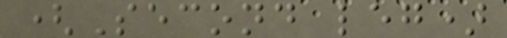(Second leg)
